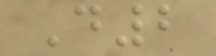D2
